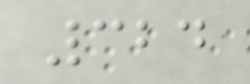324
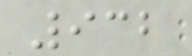932
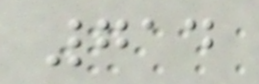714
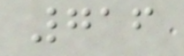716
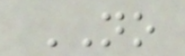NO
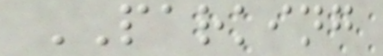PARKING
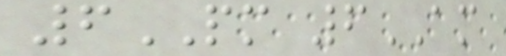6PM 6AM
